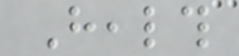Health
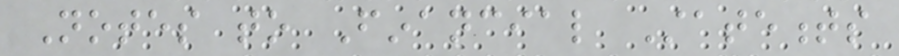Notes to Financial Statements
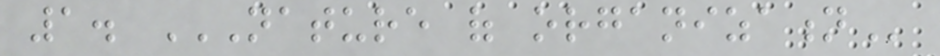1. NATURE OF ORGANIZATION
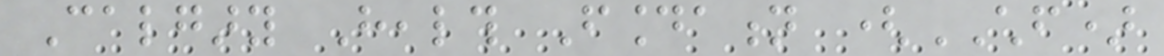Calgary Health Foundation (CHF)
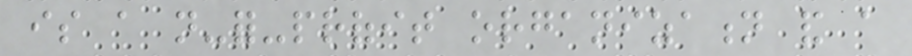is a not-for-profit organization and a
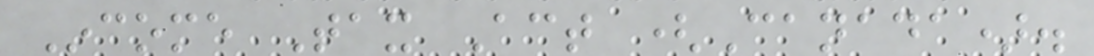Income Tax Act (Canada).
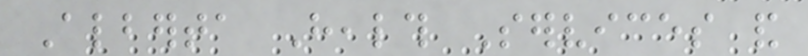Alberta Health Services and
